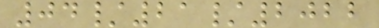04/21/2022
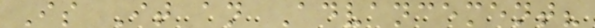Is It an Advancement?
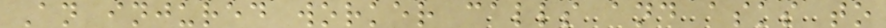An injured worker calls and asks to
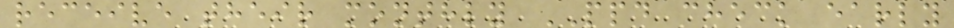receive their monthly PPD check early
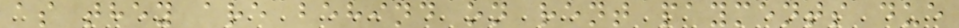as they are behind on rent payments due
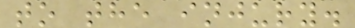to the injury.
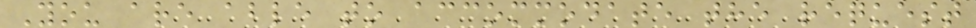You are able to accommodate the request
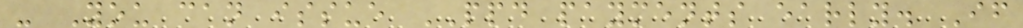- You can issue PPD payments early. If
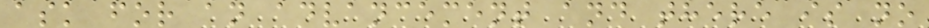ask for an advancement and there is no
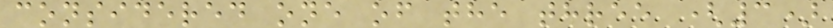considered one of the three (3)
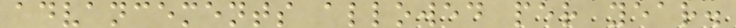advancements allowed per year.
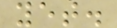yet.
